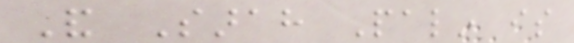And Sarah Palin is
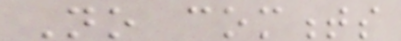No comments
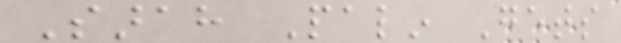Sarah Palin Gets
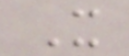It
